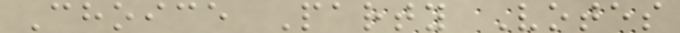Choice Party Votes
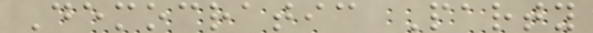Democratic Party
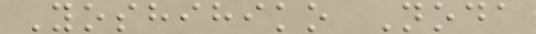Yoshihiko Noda
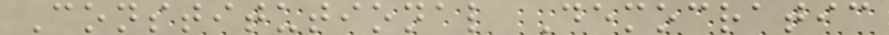Constitutional Democratic
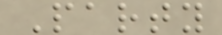Party
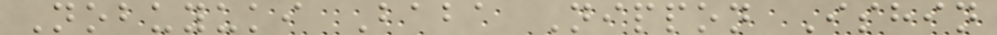Nobuyuki Baba Nippon Ishin
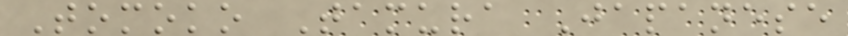Tomoko Tamura Japanese
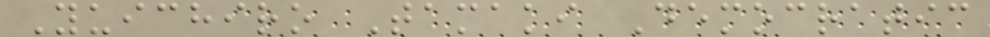Yuichiro Tamaki Democratic
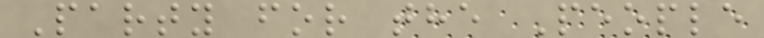Party for the People
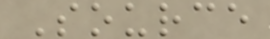Source
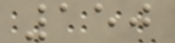150
